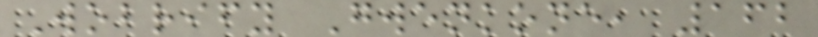Wobrify Gwenkone, 162
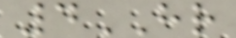4HR
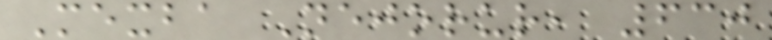Mexba Nejorur, 630
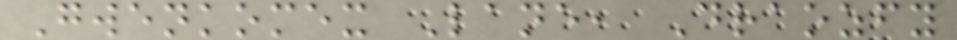Gwenkomex Lane, Draozfy
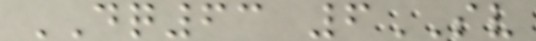DQ63 6SV
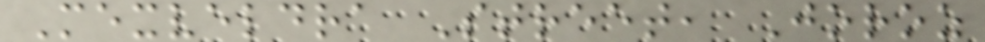Mexveldra Street, Joroz
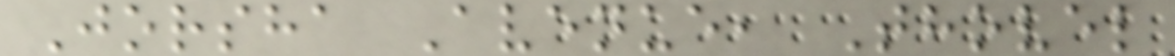Jorsha Avenue, Thovel
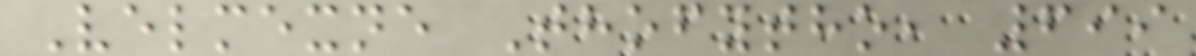Velmexne Thofytho, 699
